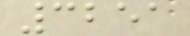3251
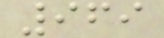969
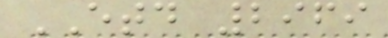ETD 2969
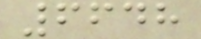6648
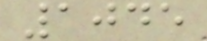1045
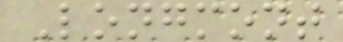Longmont
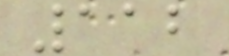112
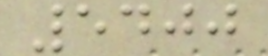5400
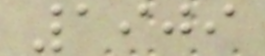1909
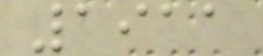1911
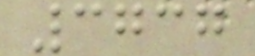3737
